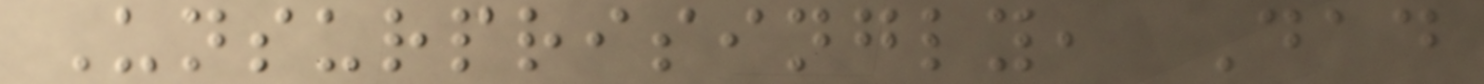Unsurprisingly, Dad
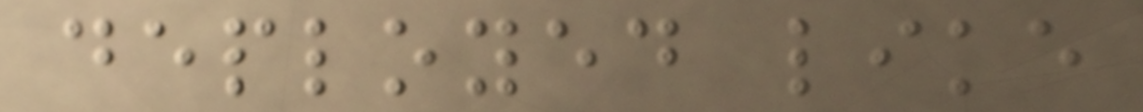deployed like
